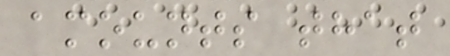amounts that
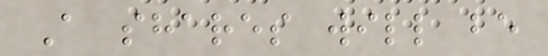A shares will be
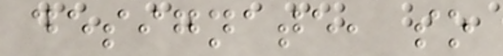designate, so
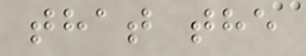that the
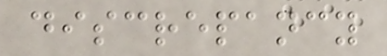discrepancy
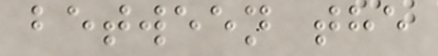between the
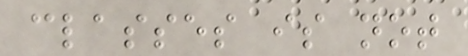classes is not
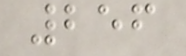256
